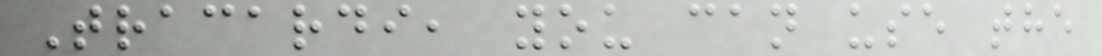Tracardi, you can use the
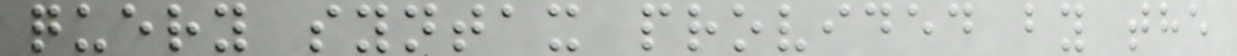query syntax provided by the
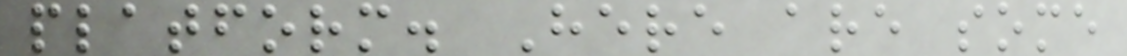platform. Here are some
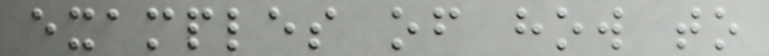examples of how to
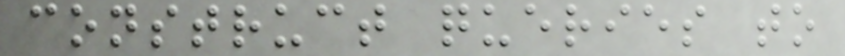construct queries to
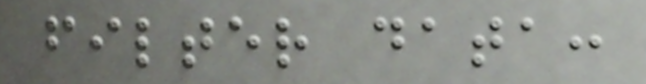filter data:
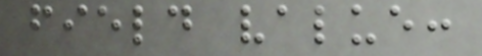field value:
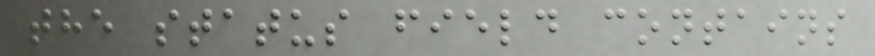the status field contains
